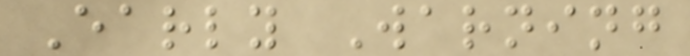Early Warning
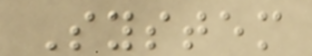System
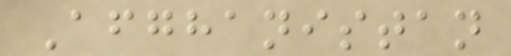Afghanistan
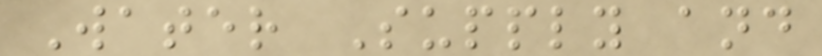Water Supply and
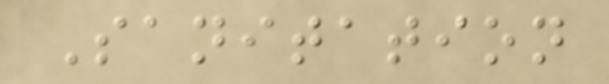Sanitation
